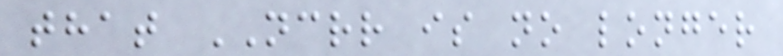that NCRR is no longer
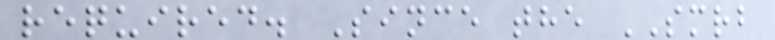required. Since the SMRB
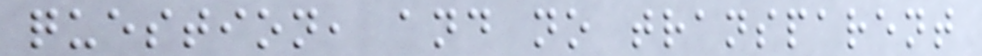question, and no transparent
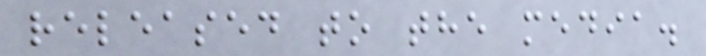released to the media.
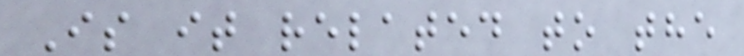Is it related to the
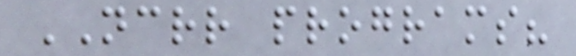NCRR programs?
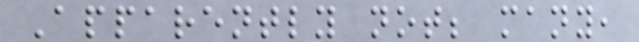Apparently not; many,
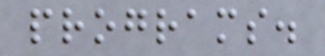programs.
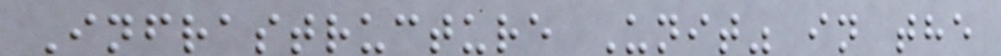Infrastructure Unit" in the
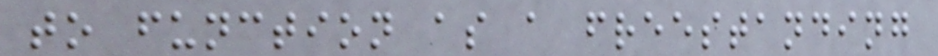to function as a freestanding
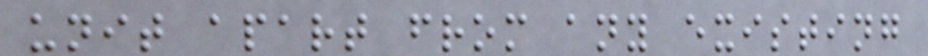unit apart from any existing
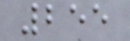255
